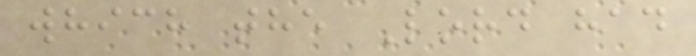which the Lord had
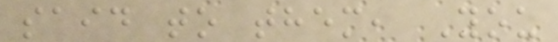said to them, You
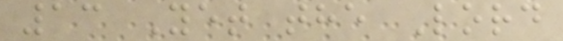13 Yet the Lord
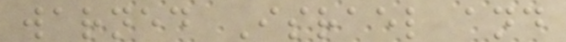warned Israel and
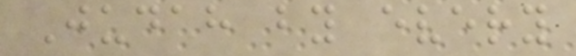Judah by every
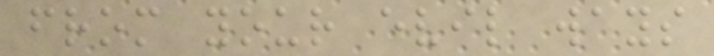from your evil ways
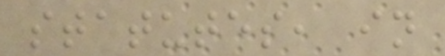statutes, in
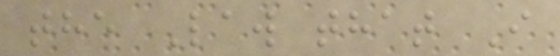the Law that I
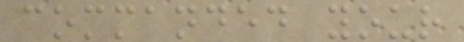commanded your
